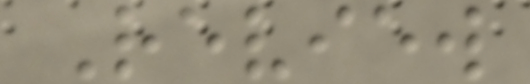Review
